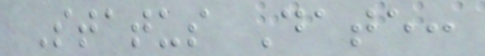Status Date:
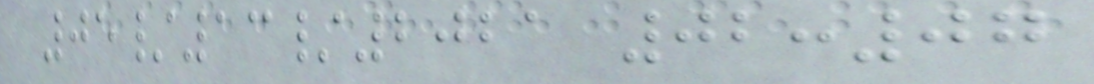05/13/2021 02:07
